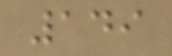149
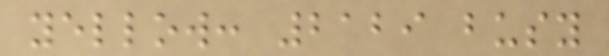yellow: 2129 busy
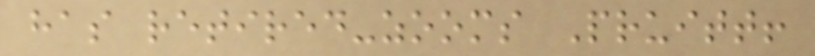has retired-zooms Pruitt!
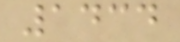1434
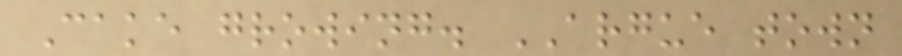Cake growing. ARGUE town
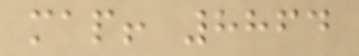map! 8864
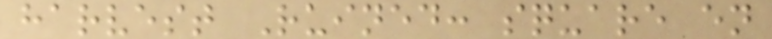harvest Ruined: square en
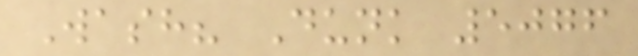Wash? Dunk 5076
